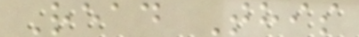Read This
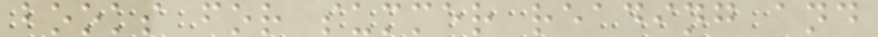books for summer reading and
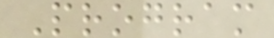Program
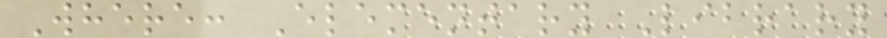Where: Elementary Library
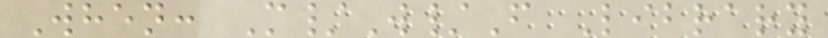When: M/W/F Library
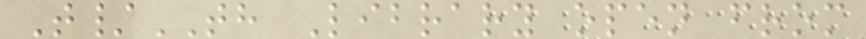T/TH Library open from
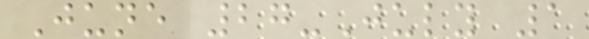June 27-July 1
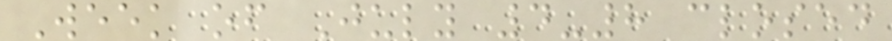Week of July 4-8 closed
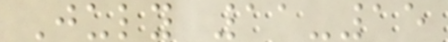July 11-15
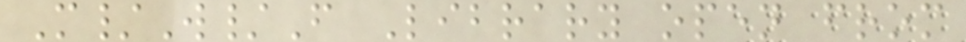M/W/F Library open from
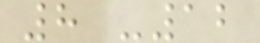8 -12
